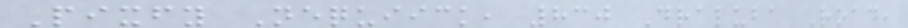Pixfy Nequiick, 830 Draluba Road,
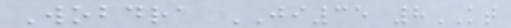Wobdra JI35 8KT
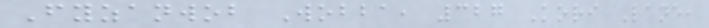Fyzanwob Wobba, 327 Kori Lane,
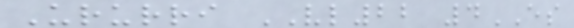Ururri VL22 4ES
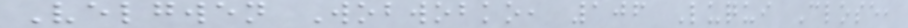Velgwen Wobwobko, 106 Luqui Close,
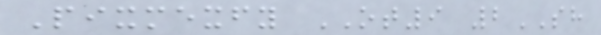Pixmexfy OT9 2SH
